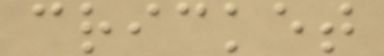cricket
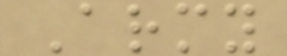Army
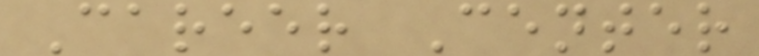Career Center
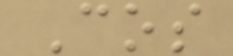Cos
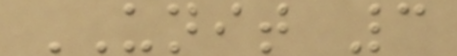UNIT 3
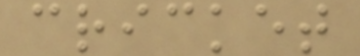cricket
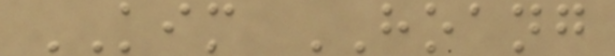KIM HOANG
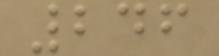246
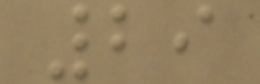29
